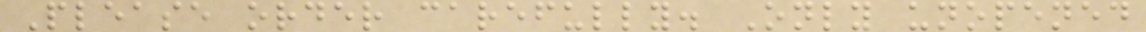Please order carefully. Only unopened
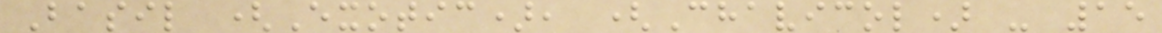Basil (Exotic), (Chavicol) - 15
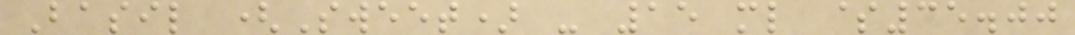Basil (Sweet) - 15 ml $35.00
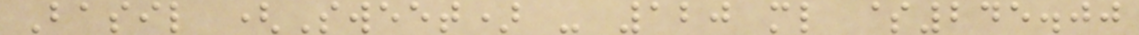Basil (Sweet) - 120 ml $245.00
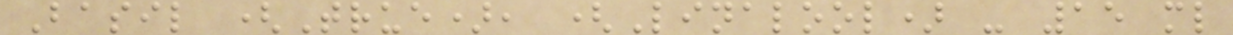Basil (True), (Linalool) - 15 ml
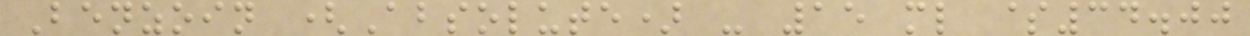Benzoin (Absolute) - 15 ml $34.00
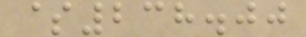$238.00
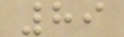89
